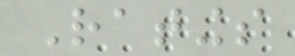Ratings
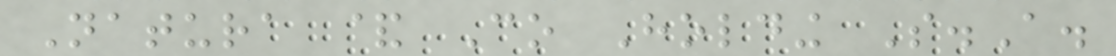Natura & Co Holding S.A.
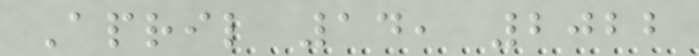April 14, 2022
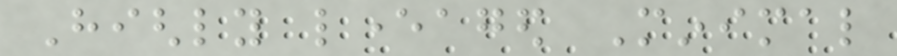Highly leveraged Minimal
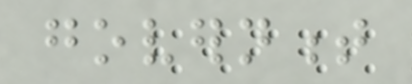government
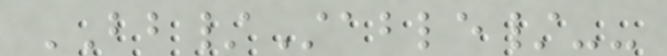BB/Stable/--
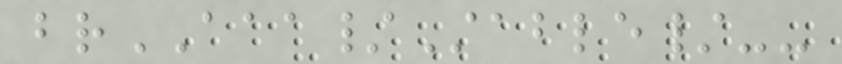brAAA/Stable/--
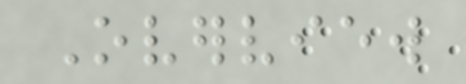Overview
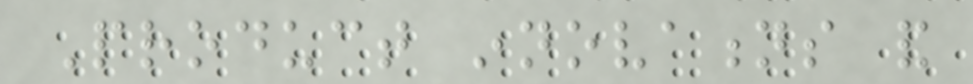Product innovations and
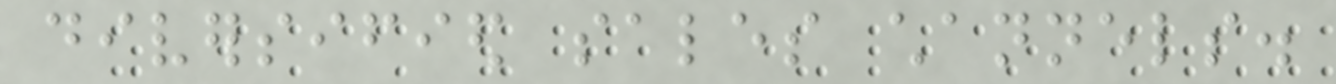diversified sales channels.
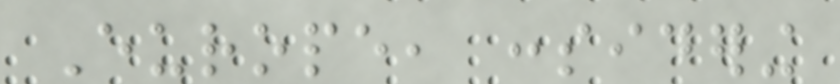Europe, considering
